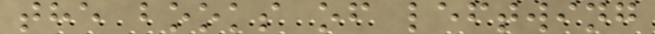the books of leftwing
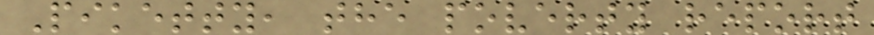Piketty, the poverty report
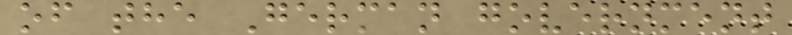of the German government
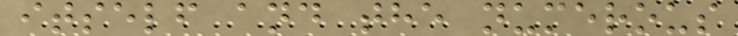itself and the numerous
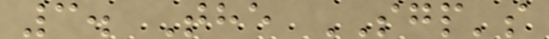3. The SGP's
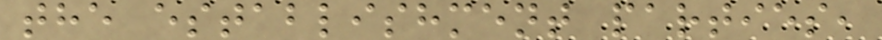the establishment parties,
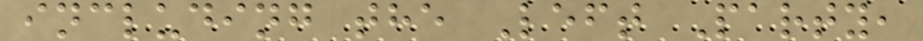including the Left Party,
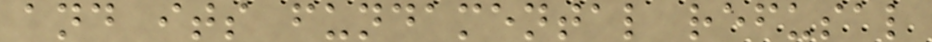and its fundamental refusal
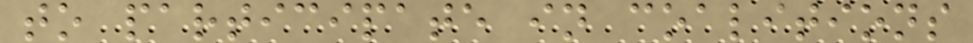to participate in coalitions
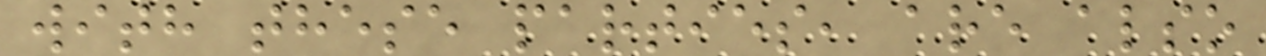with these parties, are also
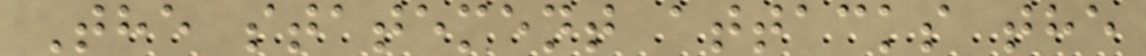The statement attacks the
